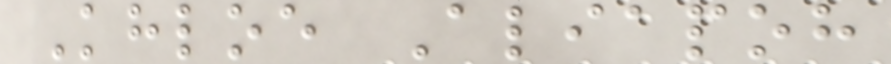Khloe Aliapoh
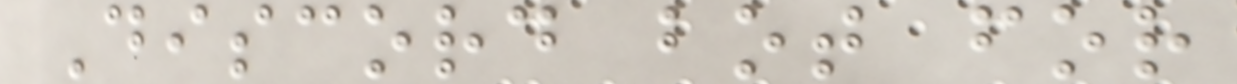Discord bot for
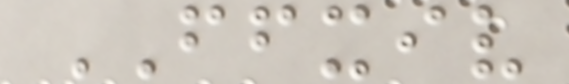FFXIV
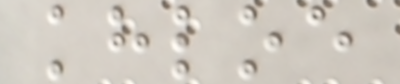khloe
